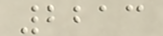2213
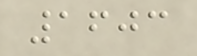1603
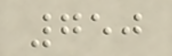750
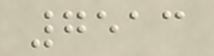7513
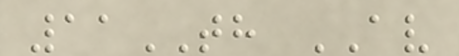11TH AV
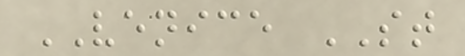VENICE ST
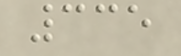335
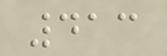413
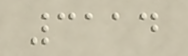3114
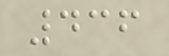436
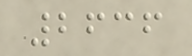2636
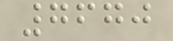7670
